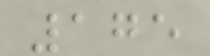175
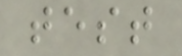test
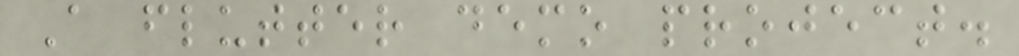A flutter demo project.
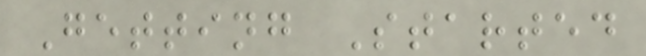Getting Started
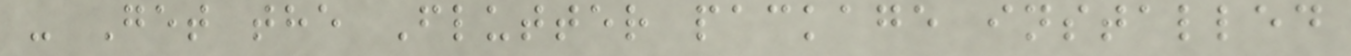- Get the Flutter package installed
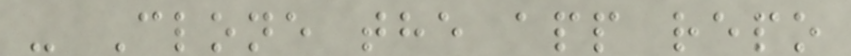- Clone the app repo
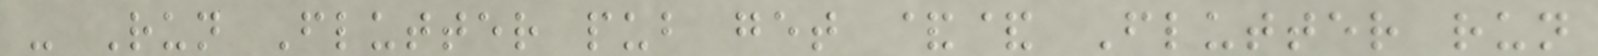- Run Flutter pub get && Flutter run
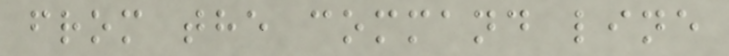from the command line
